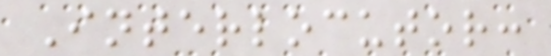Interlocutor:
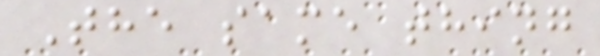The same thing
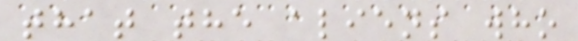that the aliens who
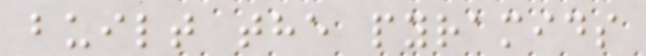built the pyramids
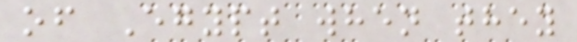of Egypt when they
